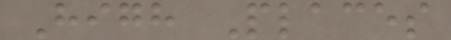High Places
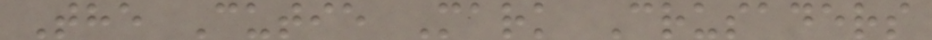The Cutie Mark Crusaders
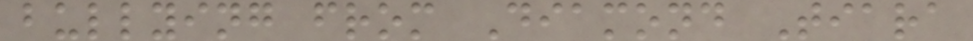bullying from Diamond Tiara
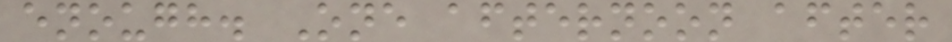enough. One afternoon after
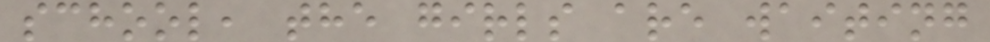school, the girls are waiting
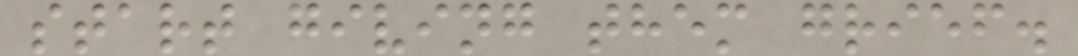start giving them grief.
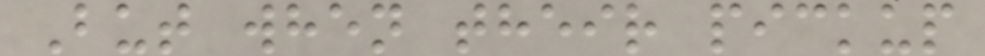But when their pickup
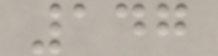147
